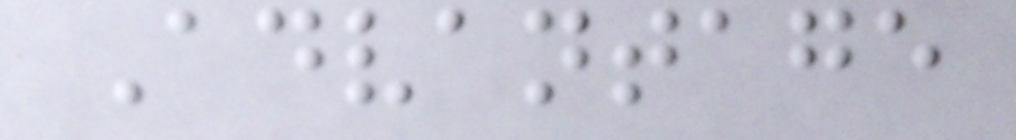Advantage
